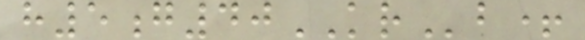h5g40KRb+
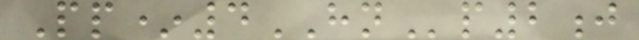Pp*4HNp2j
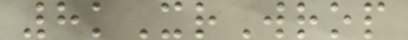8kXrWrop
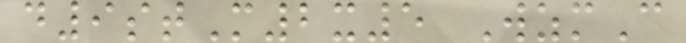d9stM2x5 WzmC
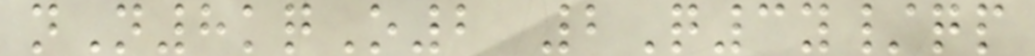nN8kqO2 2Q3y/qp
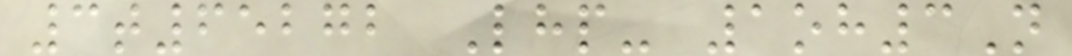3t65272 Lhp- 1oh3N
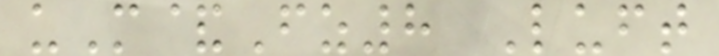uM&Fz8 Luft
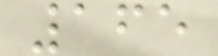165
